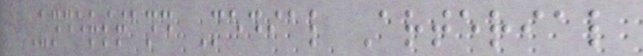Understand Medial Arterial
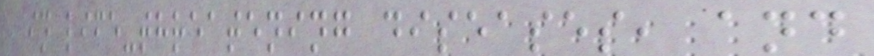in life-threatening diseases, and
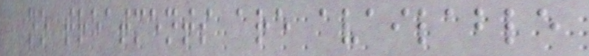no treatments are available
